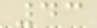43
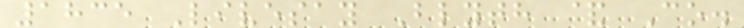1835 Livesay Blyth & Co.
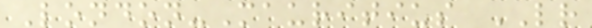London-Mauritius LR
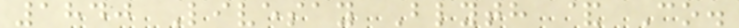1840 Livesay Blyth & Co.
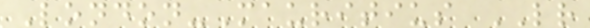London-Mauritius LR
